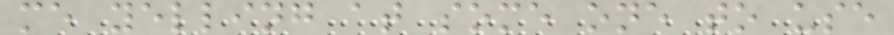me yelling at some one to use
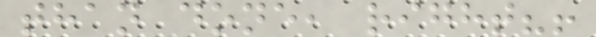than done, right?!
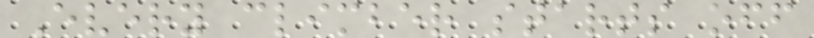Every climber starts off
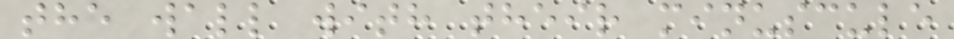the wall with their minuscule
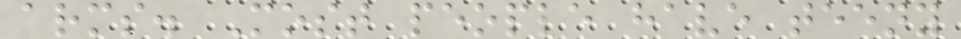arms. Most people have teeny
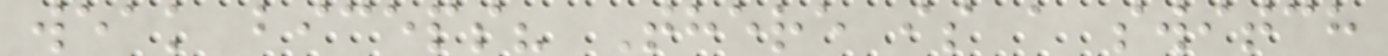weak biceps? There is a switch
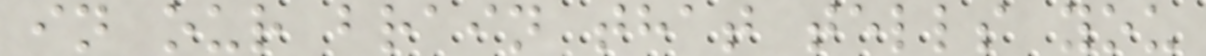in our brain that tells you
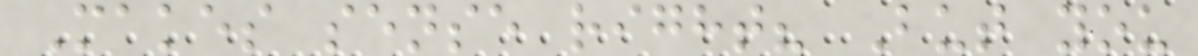Makes sense right? But you
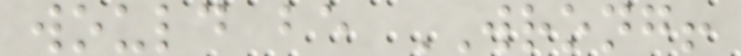would be WRONG!
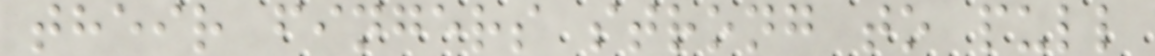their fingers strong to pull
